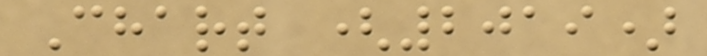Chart (2019)
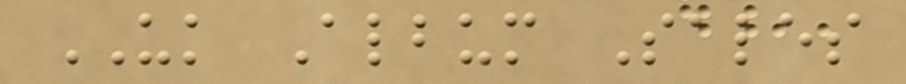UK Album Sales
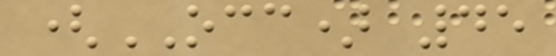(OCC) 45
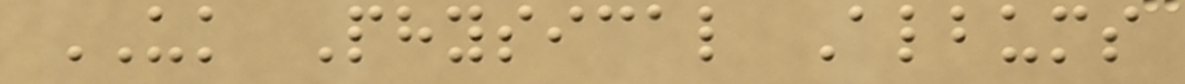UK Physical Albums
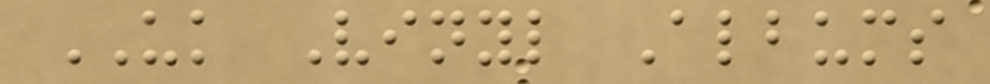UK Vinyl Albums
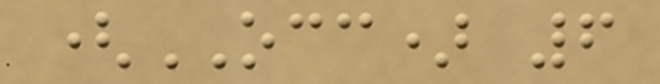(OCC) 6
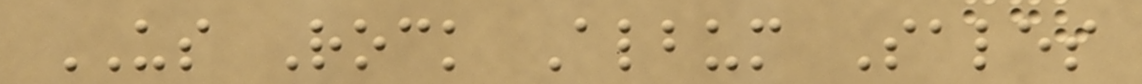US Rock Album Sales
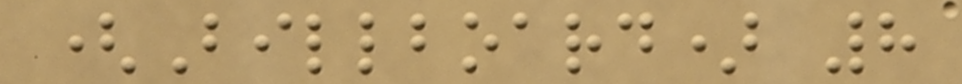(Billboard) 8
